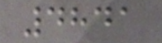4841
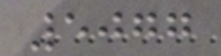5077
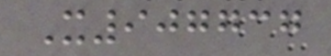X907737
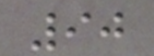90
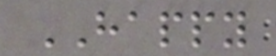HAPPY
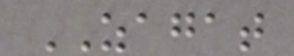ZAGAT
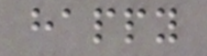happy
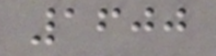1600
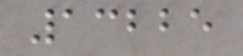13225
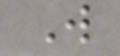W
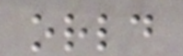orld
